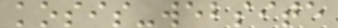kosis-website
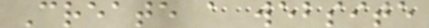Create a website
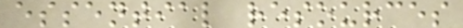essential resources
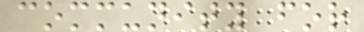community for
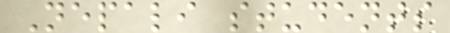Nepali students
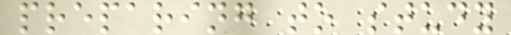preparing to study
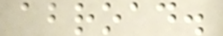abroad.
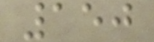150
